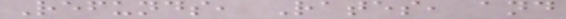Refunds, Rates, and
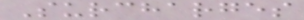Surcharges
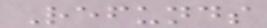Refunds
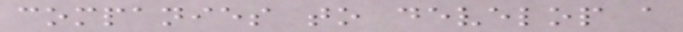companies to develop a
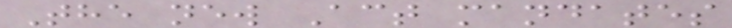The new Act mandates
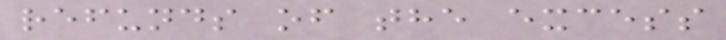refunds of the excess
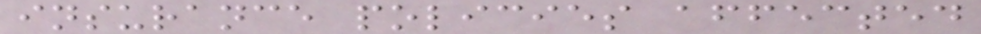insurance policies affected
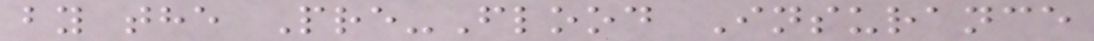by the Pre-Flood Insurance
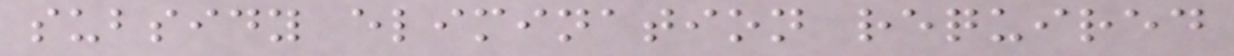subsidy elimination required
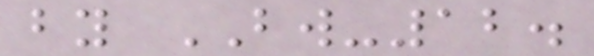by BW-12.
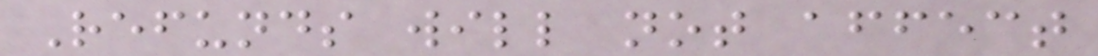Refunds will not affect
